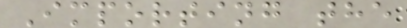Importing the
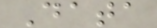Data
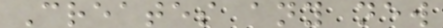Creates any new
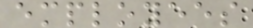employees
